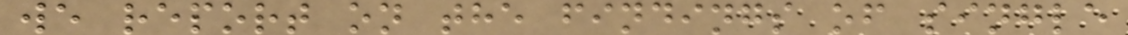we report on the findings of single
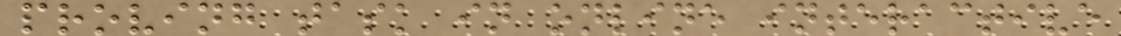proving task in online interactive
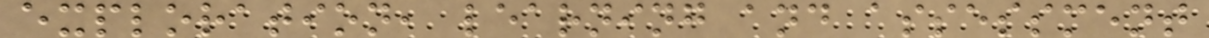exploration, learning and assessment
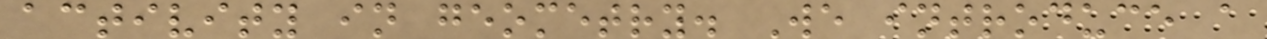activity in geometry. We introduce a
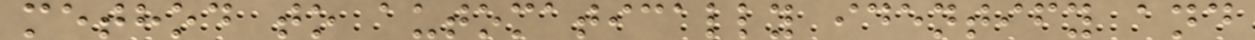method to automatically identify and
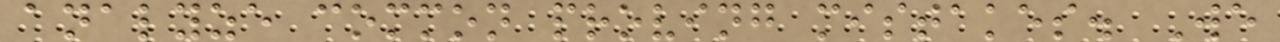analyze common proving mistakes. We
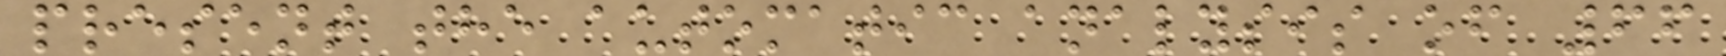present the automatic analysis of 66
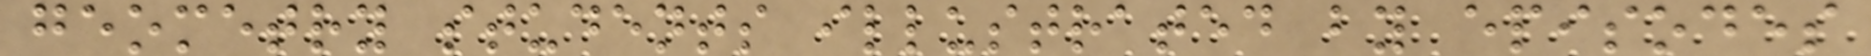geometry students illustrated by episodes
